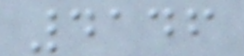4146
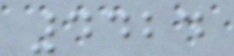4424
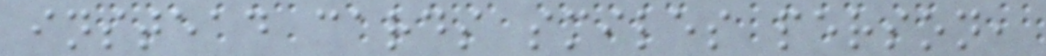instead cards smiles person,
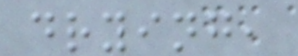drying,
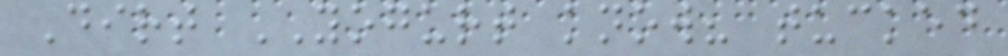Dirt YOGURT know? tucked
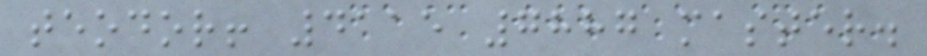teodor! 4115 7887 master.
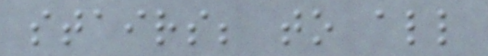stairs; to all
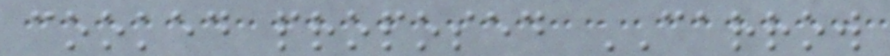cooked proposed CARROW
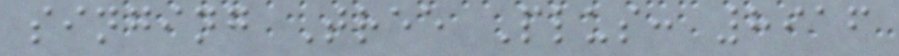singing Tree Plus: 8916
